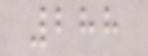288
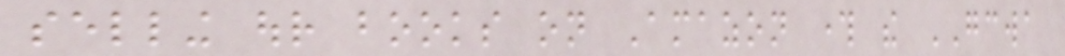selling our books on Amazon through the GCWA
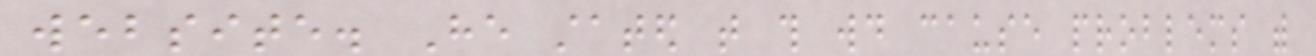website. He stated that this would cause problems with
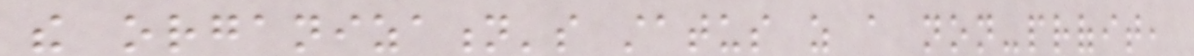the organization's status as a non-profit,
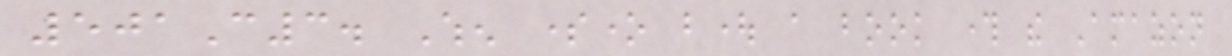501C3. When someone bought a book through the Amazon
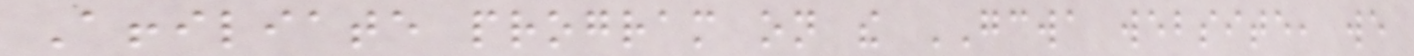Affiliate program on the GCWA website, we
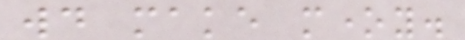would make money.
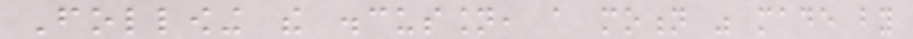Following the discussion, a motion was made by
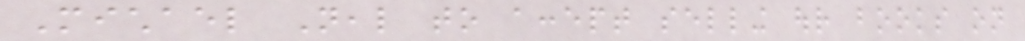Michael Neal to accept selling our books on
